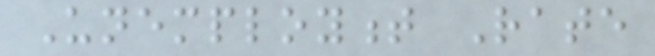Unemployment Rate
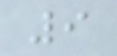9
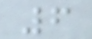6
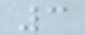3
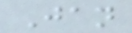Jan
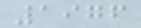1976
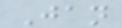Jan
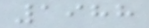1988
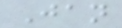Jan
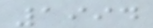1994
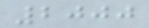2000
